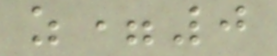z=0
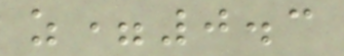z=0.3
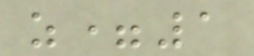z=1
